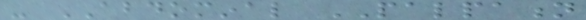- ABDOMINAL PALPATION
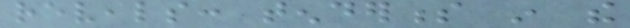reveals: tenderness in the
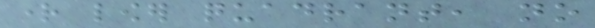right lower quadrant, no
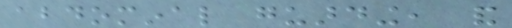abdominal guarding, and
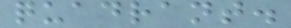quadrant.
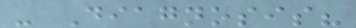- Diagnosis?
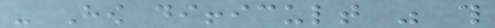- How difficult was this
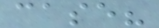case?
